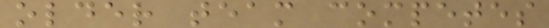older team competes
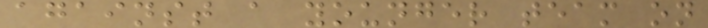against a younger team on
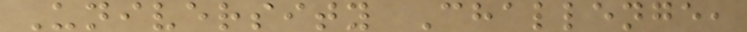University Challenge,
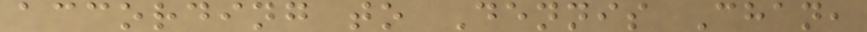according to Dennis Chan,
